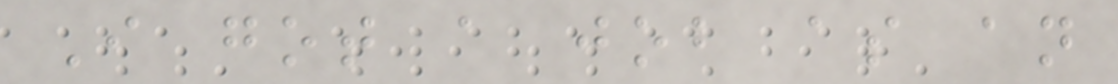I got a job as an
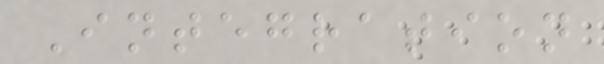Integration
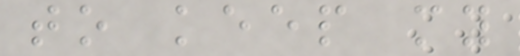to keep my
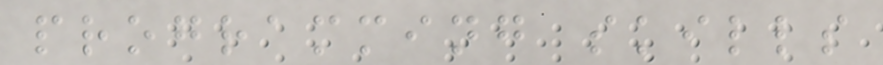programming skills
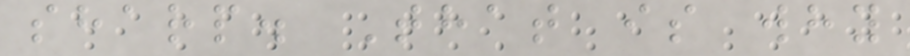sharp. That is why
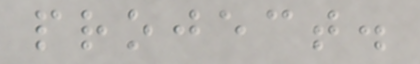project.
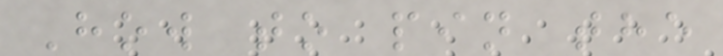How to pin the
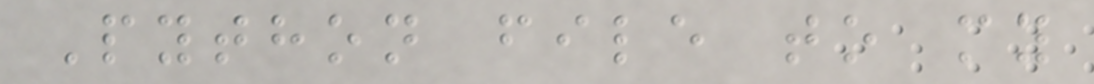Python file to my
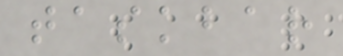taskbar
